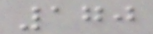170
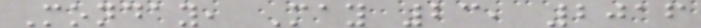Monday, May 23, 2016
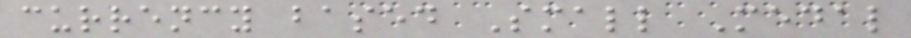currency based Small Medal
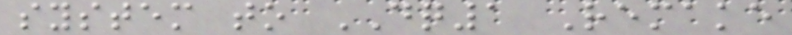system to DQ1 Remake
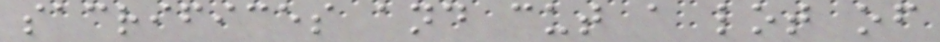sacrifices and cut a lot of
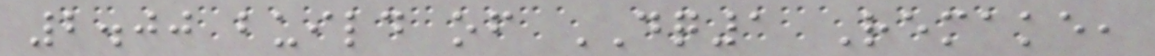2.00 build of DQ1 Remake,
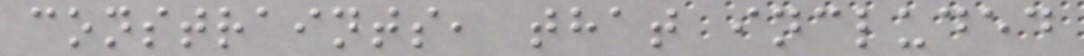constraints, that included
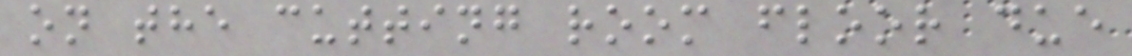on the cutting room floor due
